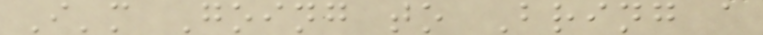I'm Going to Bring a
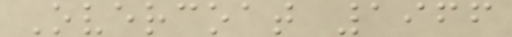Overcoat 1966
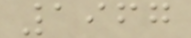1967
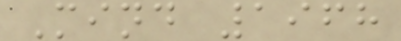Mind 1968
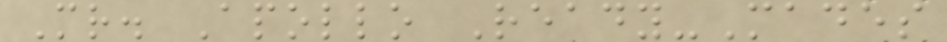Mr. Apollo Ready-Mades
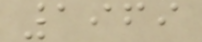1969
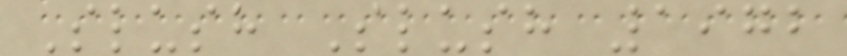Slush Slush 1972
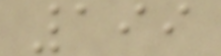199
